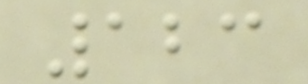123
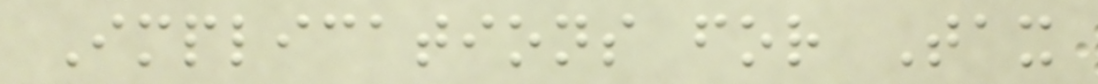Implications for Tax
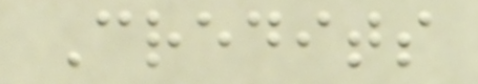Credits
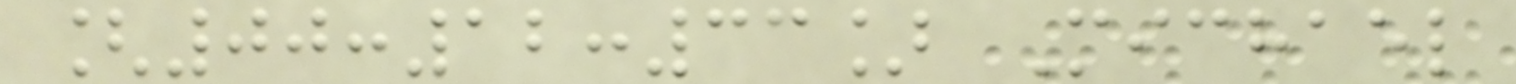[00:12:33] Michael
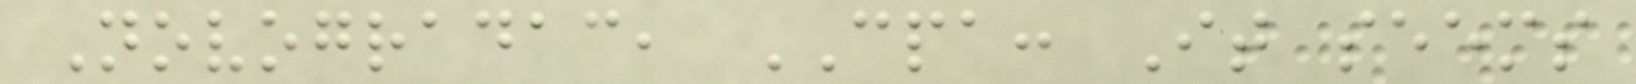Novogradac, CPA: It seems
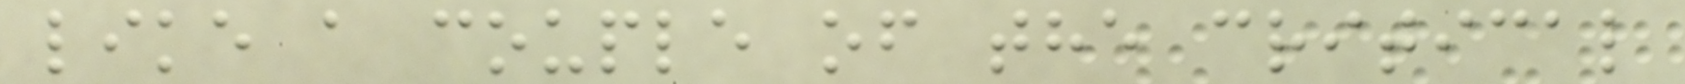like a couple of the critical
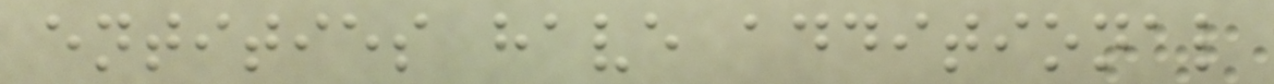entities have additional
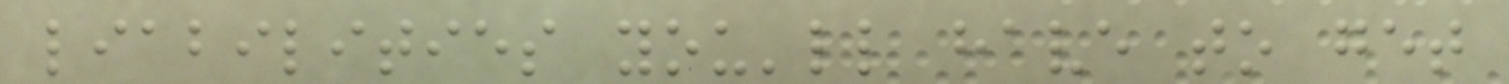liabilities you'll have to get
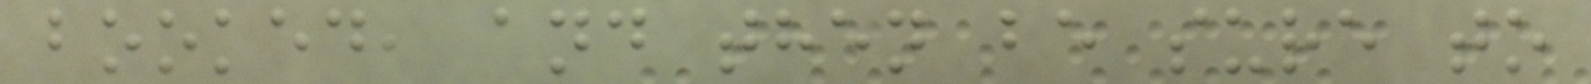booked, and then be sure to
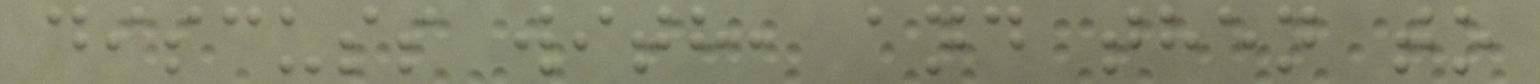discuss with, and then to
